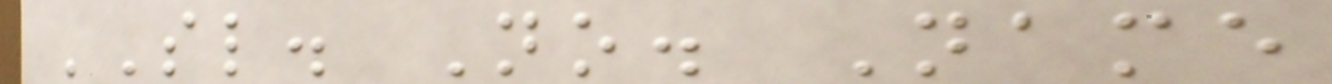SL. No. Name
